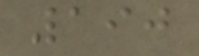190
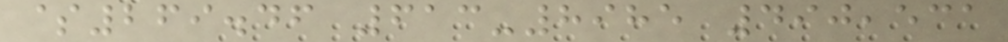$269.46 613-8985 490,531
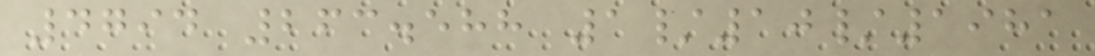4794 263.588 1/10/1981
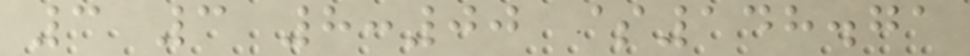3 3 8:00 $148.71
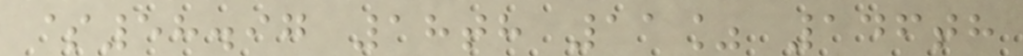$58.97 18th 11% 146th
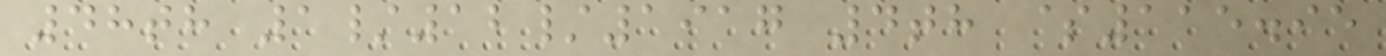48th 1/12/1917 4th $115.95
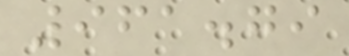961.79
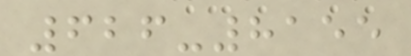626-8155
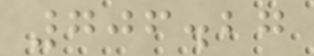706.27
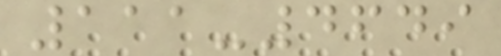111-4649
